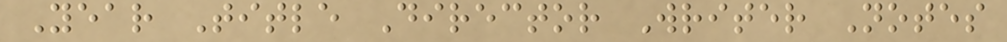Year Title Director Writer Notes
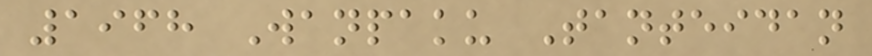1968 Wanpaku Tanteidan
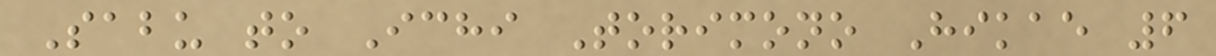Sabu to Ichi Torimono Hikae 6
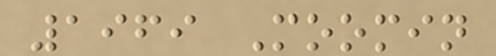1969 Moomin
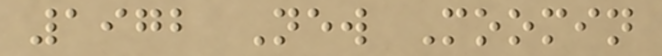1972 New Moomin
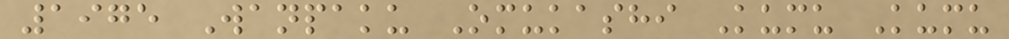1975 Wanpaku Omukashi Kumu Kumu
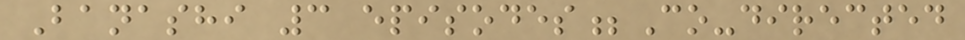Banashi 3 episodes;Co-directed
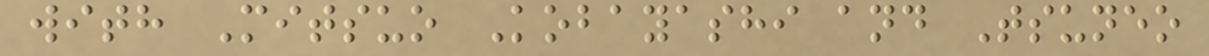with Mitsuo Kobayashi and Tsuneo
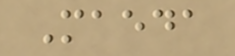Maeda
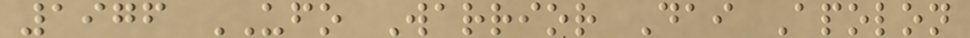1976 UFO Warrior Dai Apolon
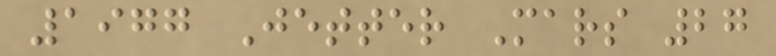1977 Jetter Mars 27
